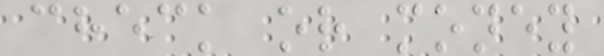check or money
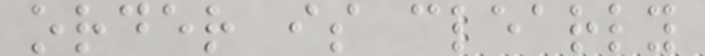order is clearly
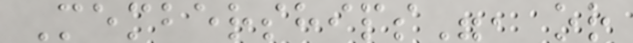Memberships", or
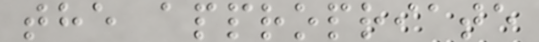the appropriate
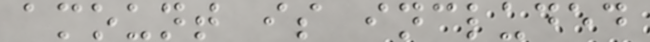amount is included
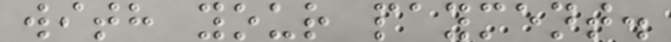with your payment.
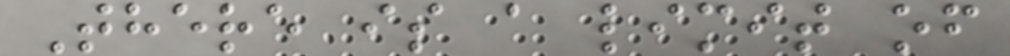There is a limit of
